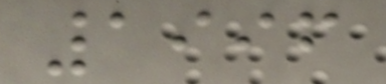1996
